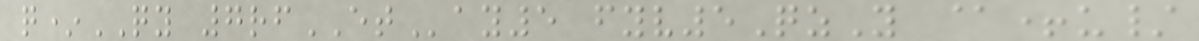q*QY 7rfETay5 fyv5QzY @+u/
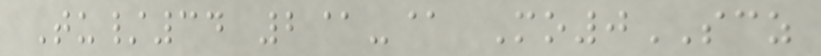Tu/34 2@-@ Mo0SCZ
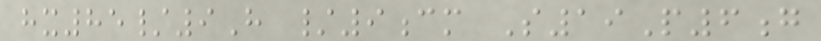hx85/9H /9cm S19P6g
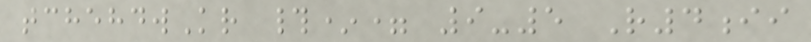tchehdwKr #*= 9-5 R4ii
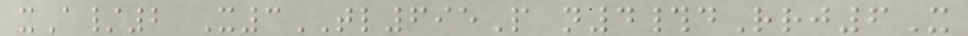xA/2 X3TL695P n4#dRrj6X
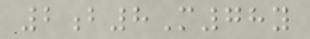2b8M78y
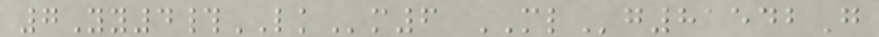7Yy4#LKm6 MLg81542G
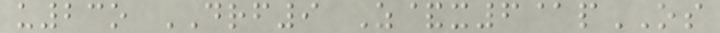u23o DRF9 Z&x6@pOS
